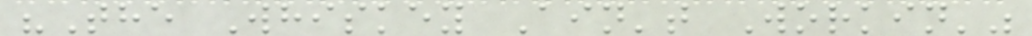"The Whiskey Ain't Workin'"
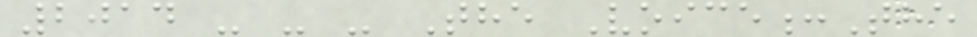2014 - - - The Voice:The
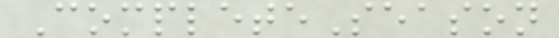CompleteSeason
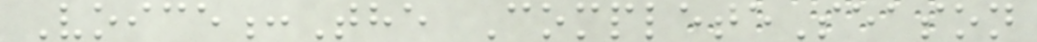Voice:The CompleteSeason
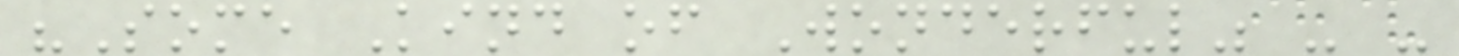"Some Kind of Wonderful" - -
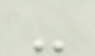-
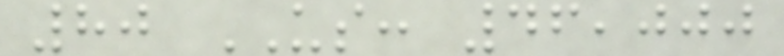80 US: 46,000
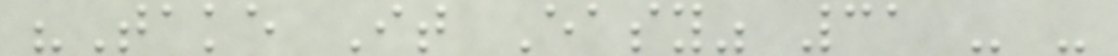"Take It Easy" 31 - -
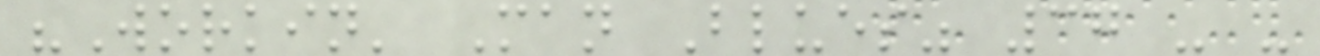"Workin' Man Blues" 37 - -
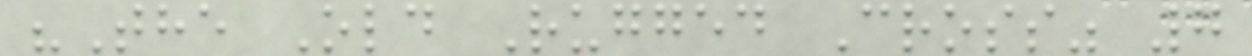"The Old Rugged Cross" 7
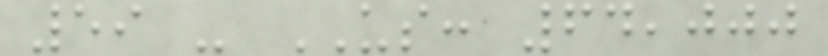59 - US: 64,000
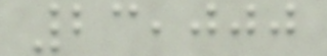23,000
